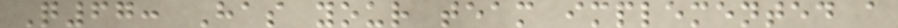Q67: Has your team implemented a
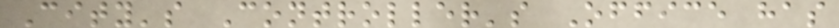City's Controller's Office has
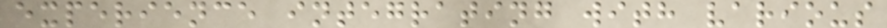experience integrating with various
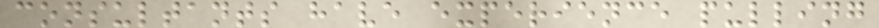consultants have experience pulling
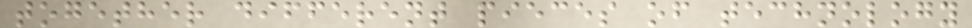together different pieces of technology
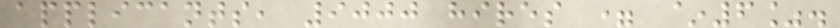applicants, 9000 hires = ~6%.
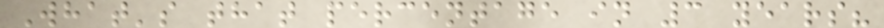What's that percentage in 3 years?
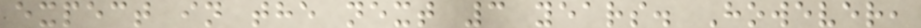expect in the next 3 years. However,
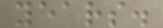years.
